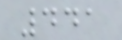441
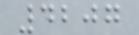4207
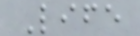Life
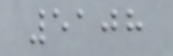5108
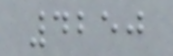4250
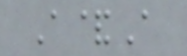A&A
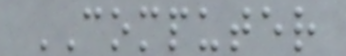COMPUTER
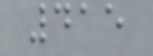415
